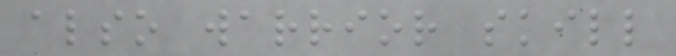also warrior skill
